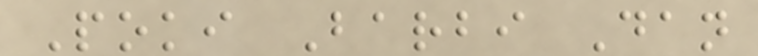Poki Barbi Dan
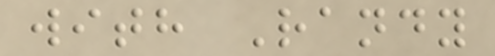with Randy
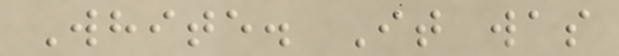White. It was
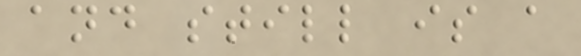and still is a
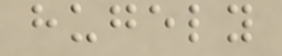hugely
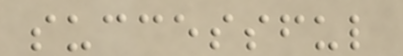successful
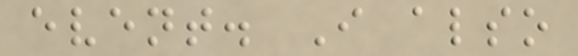event. I also
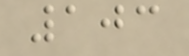103
